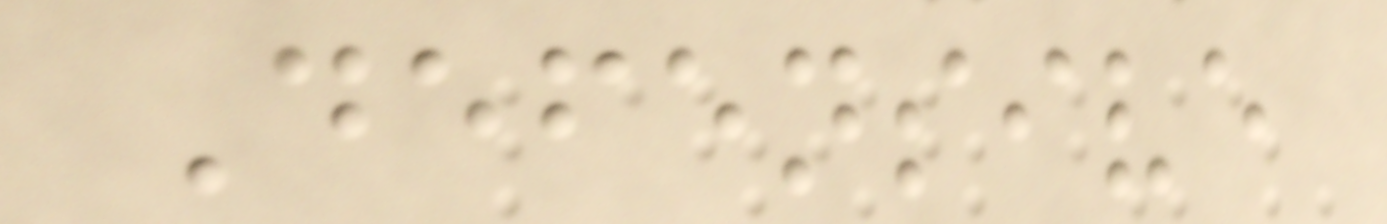Defensive
